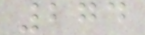274
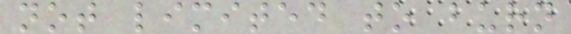not limited to burn
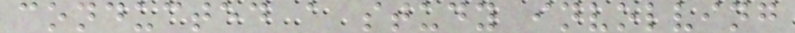conducted a study involving
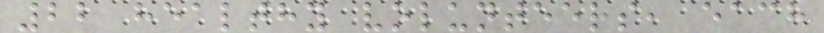22 healthy volunteers, each
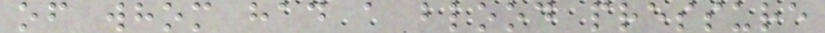of whom had a blood pressure
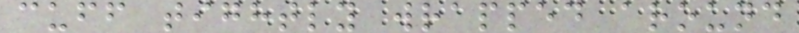cuff tightly wrapped around
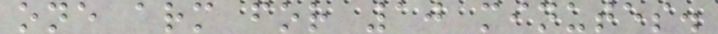one arm for 10 minutes.
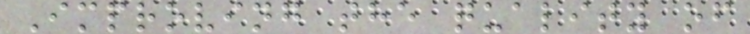Improving the quality of
